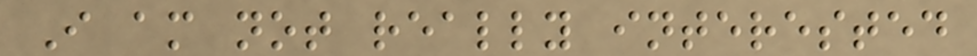I am not really interested
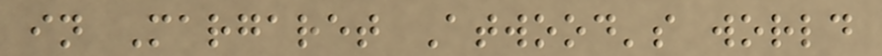in Margaret Atwood's world
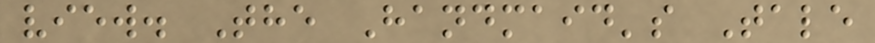view. The Handmaid's Tale
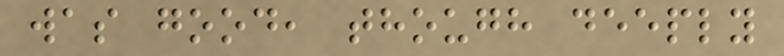was good, though deeply
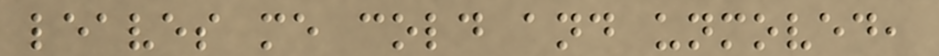leaves me cold and unmoved,
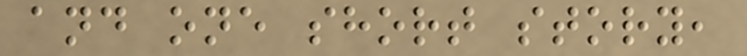and one short story,
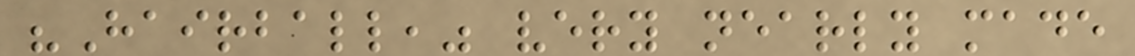"Hairball," very nearly made
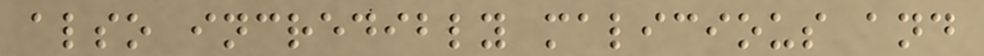also incredibly malicious and
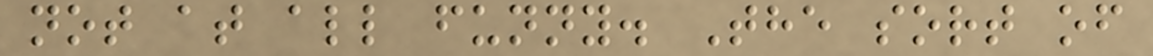not at all funny. The sort of
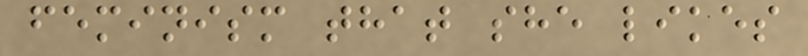feminism that she likes
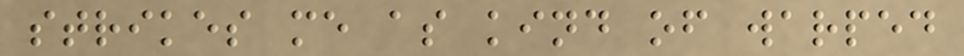strikes me as kind of warped
